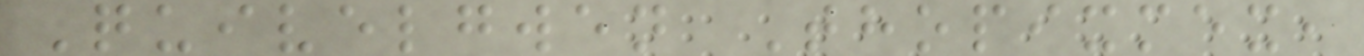Quivelgwen Thopixmex,
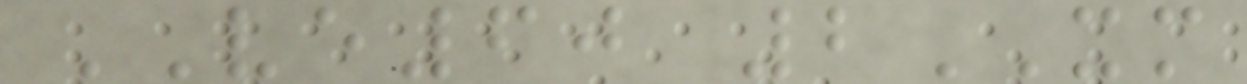VE60 2XM
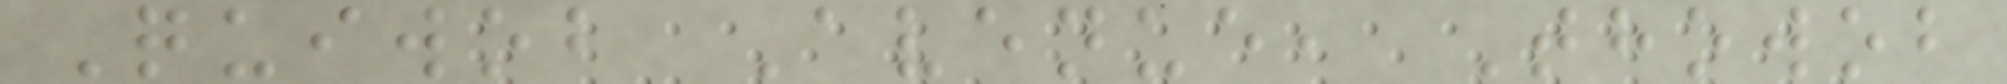Quiwob Avenue, Thowob
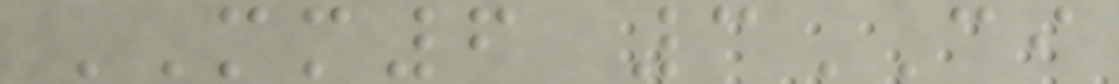MM6 3CI
